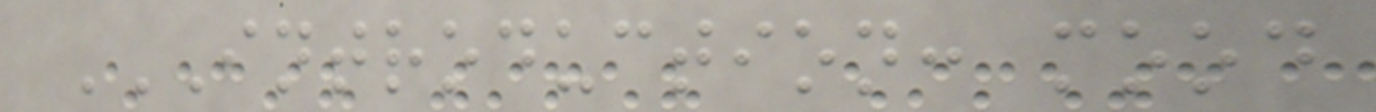INTRODUCTION: MOOD
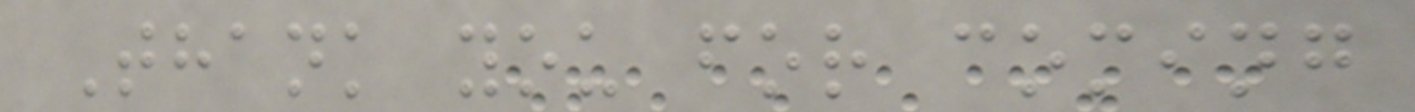Thank you for coming
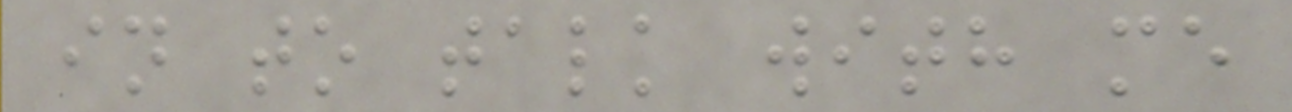in to talk with me
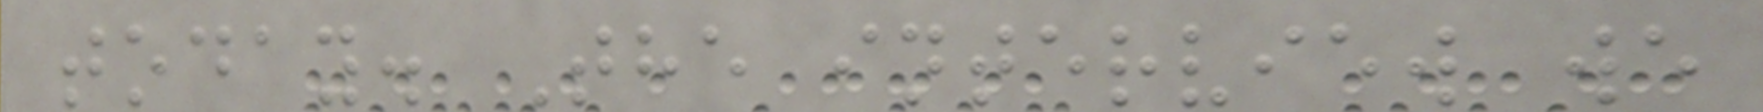today. The interview we
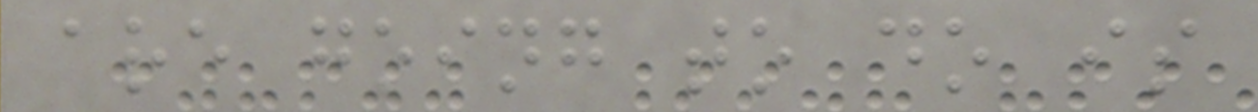are going to do is
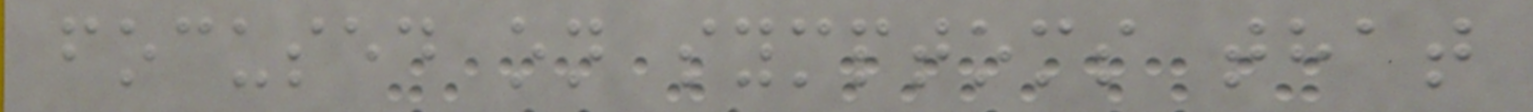focused on symptoms that
